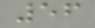56
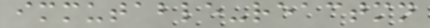immutable-reactmn
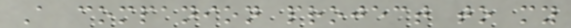A companion project to my
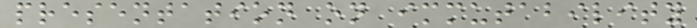presentation on immutability
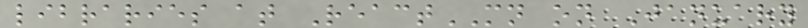libraries at ReactMN on January
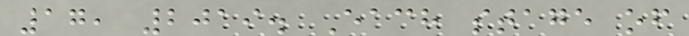17, 2019. Each stage of
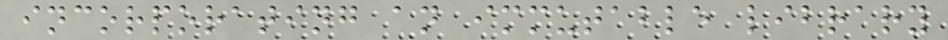incorporating an immutable library
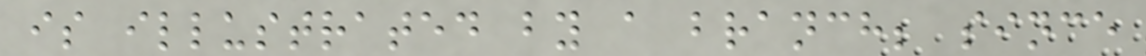is illustrated by a branch; since
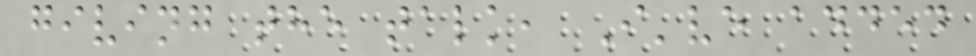giving the talk, I've added
